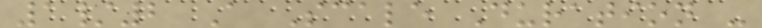1/2 A Scale Duration -
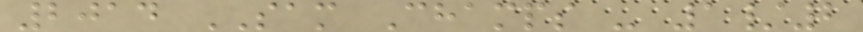2014 SAM Champs - 1/2
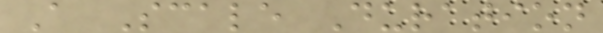A Scale Duration
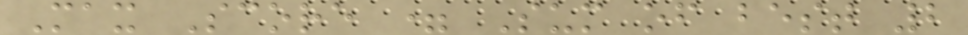Max Score = Sum of best 2
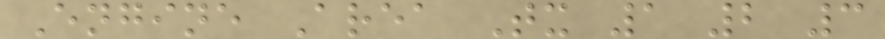Engine Area Tx 1 2 3
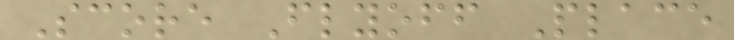Score Flyoff Place
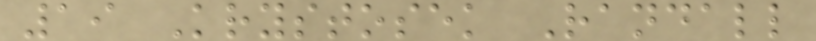19 Krystosek Randall
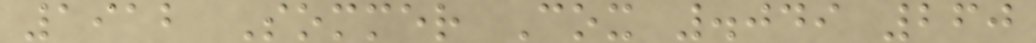1912 Sommer Cox .049 260
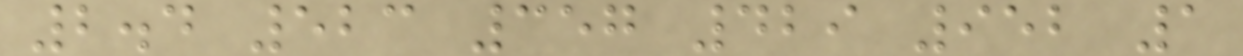2.4 523 357 429 952 1
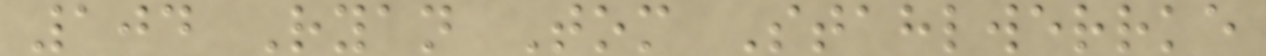104 Ryan Tom Stahlwerrke
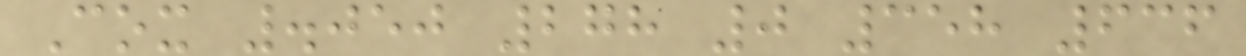Cox .050 278 0 358 636
